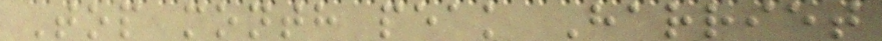Top month peak Harriet
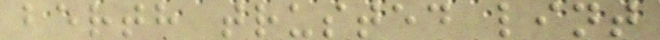berth trusted lint
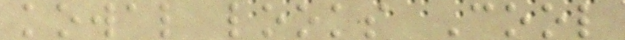kowal looks Cool
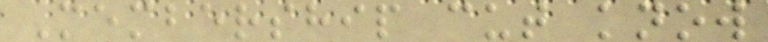Membership cut know
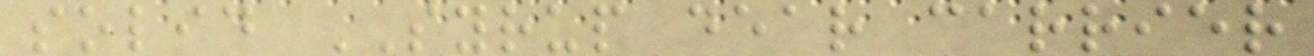solid SYRUP dear carrier
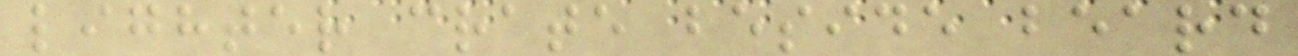lighter crate beside beard
